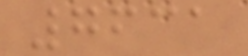7631
